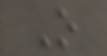O
